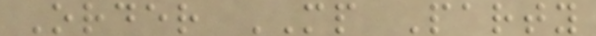Order MP Party
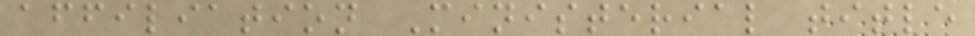affiliation Ministerial title
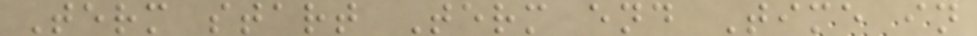Term start Term end Time in
